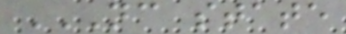NC STATE
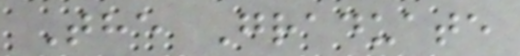The Graduate
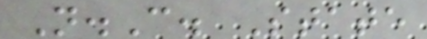N.C. State
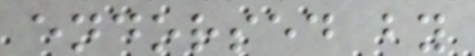endorsed by
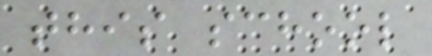this school
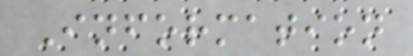Information
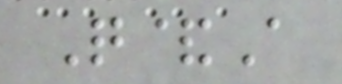Q&A
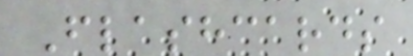Flashcards
